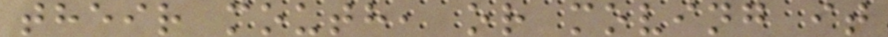their mouth, or moving it
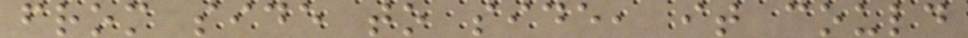from side to side, it could
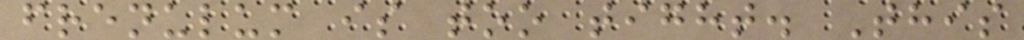frenulum is too tight. This
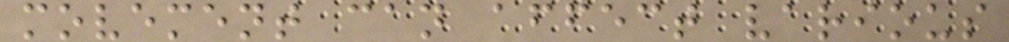movement can affect various
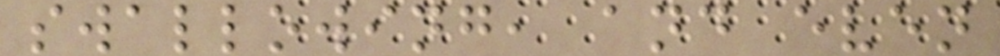swallowing, and even
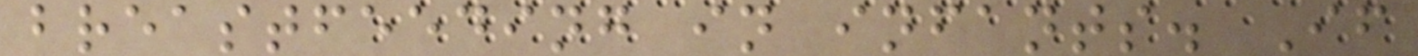breastfeeding in infants. If
